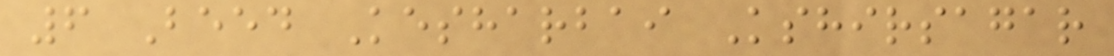6 Beed Kesharbai Kshirsagar
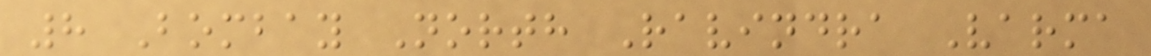8 Bombay North Ravindra Varma
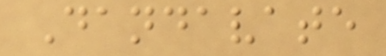Dandavate
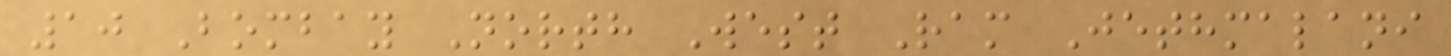10 Bombay North West Ram Jethmalani
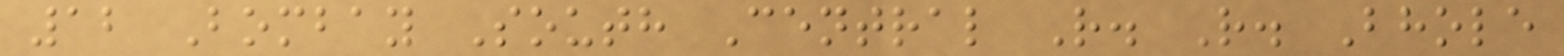12 Bombay South Central R. R. Bhole
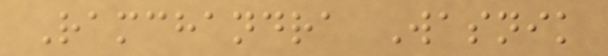Ramchandra Wasnik
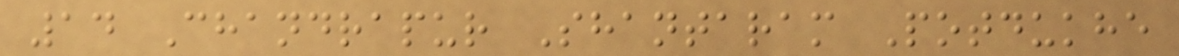14 Chandrapur Shantaram Potdukhe
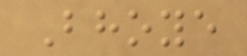Bhoye
